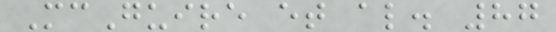McGuire et al. 87
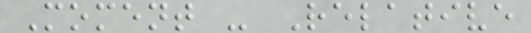Moment - Relative
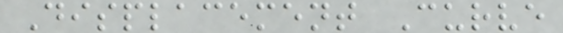Displacement Curve
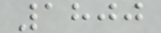1800
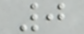0
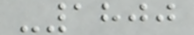-1800
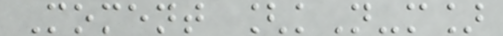Moment [kN-m]
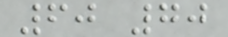60 70
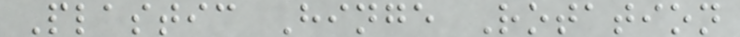Plastic Hinge Rotation
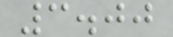3.00
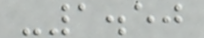-1.50
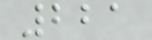221
